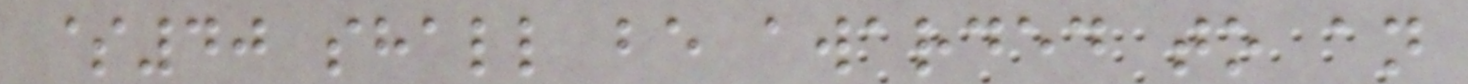$40 shall be awarded to an
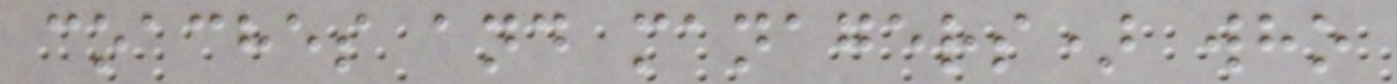coaches and managers) who
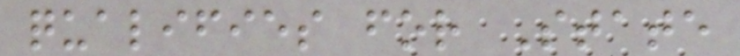qualifies for State
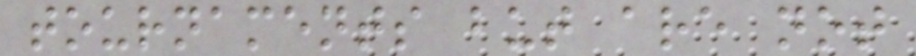tournaments but are not
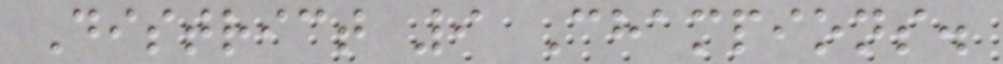District 9 Champions.
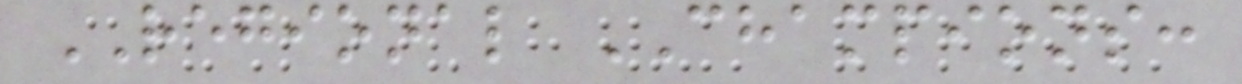REGIONAL CHAMPIONS:
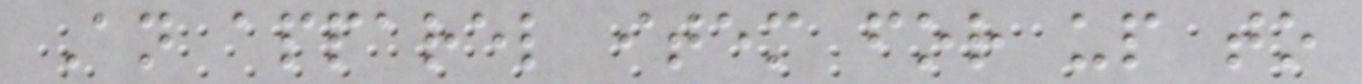An apparel item for up to
